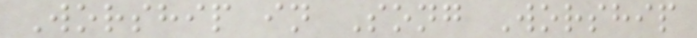Worship in Song Worship
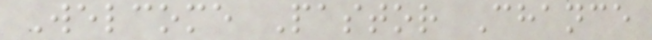Welcome Pastor Chance
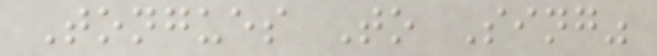Tongues To Sing"
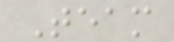Team
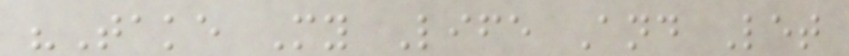"Take My Life And Let
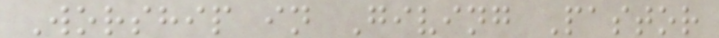Worship in Giving Pastor
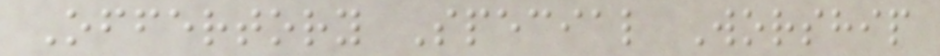Offertory Special Worship
